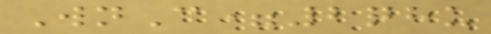WnC=2qhu
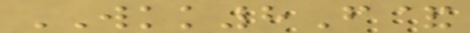WKK8F&
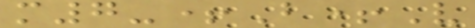m7-+B+V
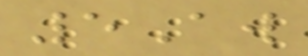5Aw
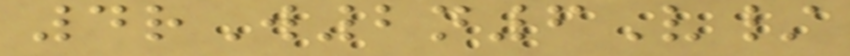4rW2n6V/
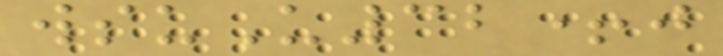wsuU32+j
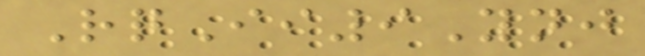RqIi9Ynj
